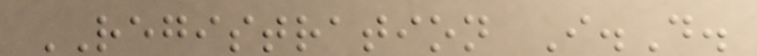REGISTRATION I.D.
